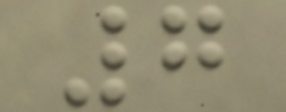7
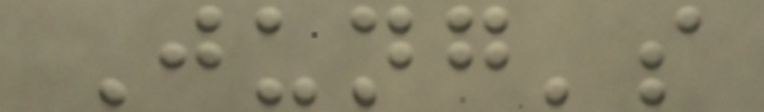Jung's
